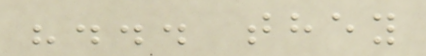"... they
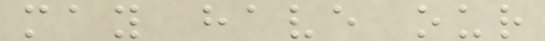may have our
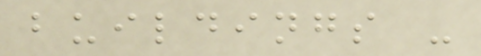buildings -
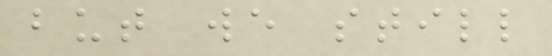but we still
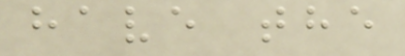have the
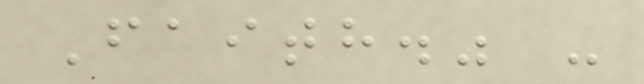Faith." -
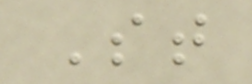St
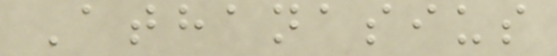Athanasius
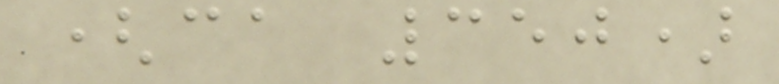(ca 350)
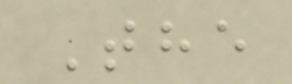The
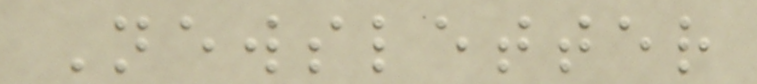Newsletter
